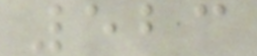523
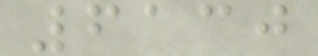6130
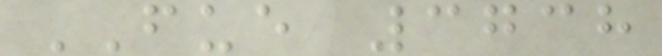FUE 3738
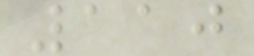110
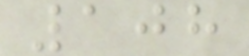108
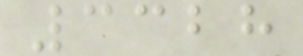3328
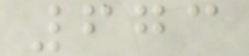673
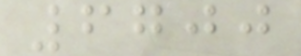6700
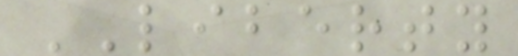LIBERTY
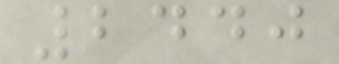2440
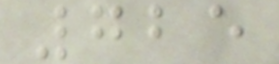725
